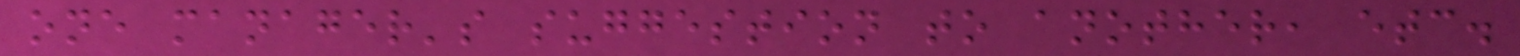one manager's suggestion to another, etc.
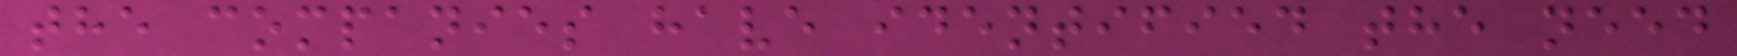the companies have identified the need
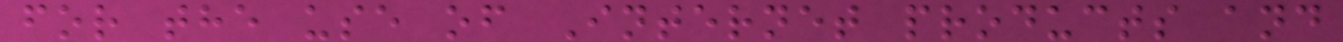for the use of Internet products and
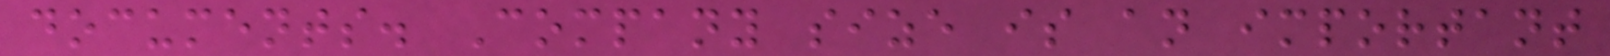documents. Company size is an important
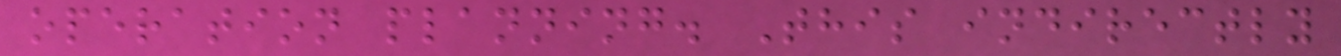operation planning. This indirectly
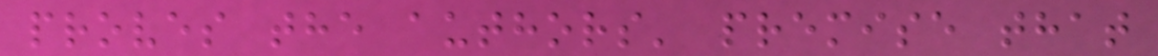proves the authors' premise that
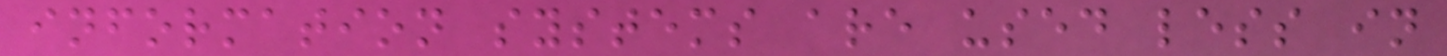information systems are used less in
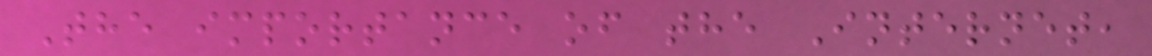The importance of the Internet,
